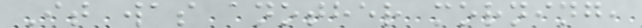It was another morning,
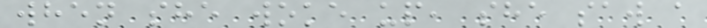when she woke up, she saw a
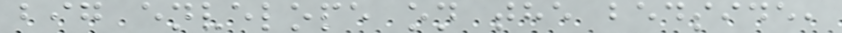big envelope on the bedside,
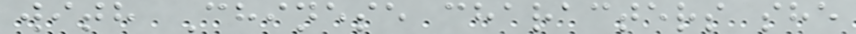with Chinese characters she
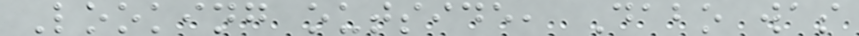Looking outside, Dabo was
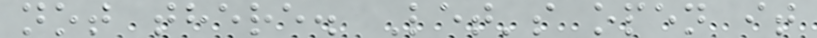not there. Let's open it
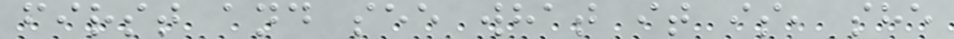first and see what it is, she
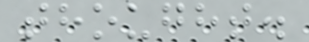thought.
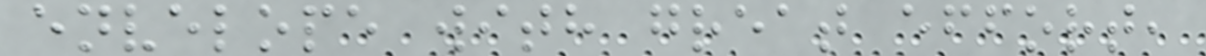envelope with great effort,
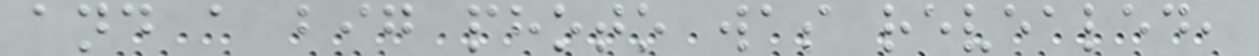and a big photo was revealed,
